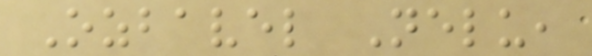Ozbavel Nelu,
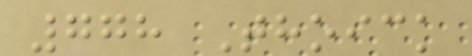778 Thoick
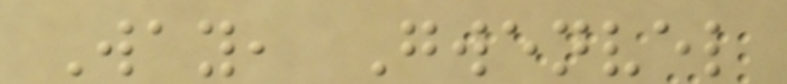Way, Gwenvel
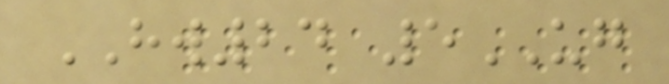HW24 5UG
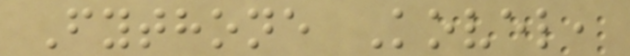Fythone Kovel,
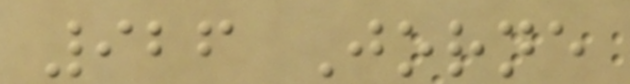926 Jorne
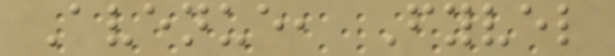Avenue, Fyvel
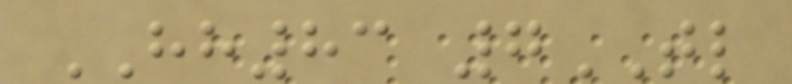HH83 7TL
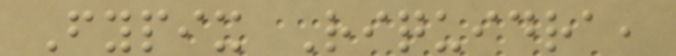Fypix Riquidra,
